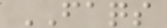FAQS
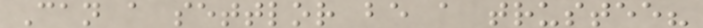Can a settlor be a trustee?
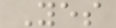Yes
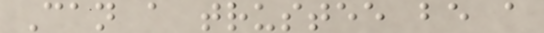Can a trustee be a
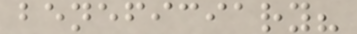beneficiary?
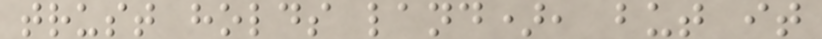trust holds land), but it
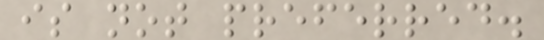is not preferred.
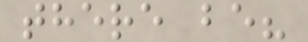there be?
